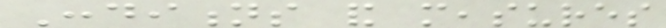Conditions and measures
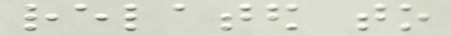related to
